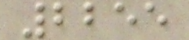2255
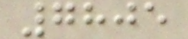7805
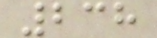238
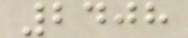2408
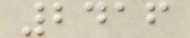2416
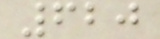620
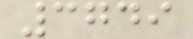3749
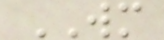WM
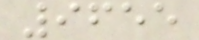9655
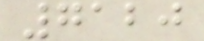7120
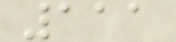111
